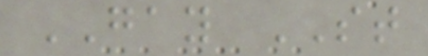GAY ST
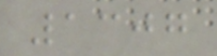1307
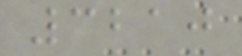3210
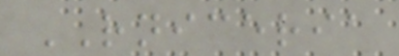RNICERIA
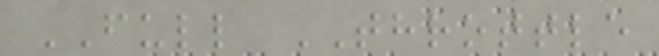FULL THROTTLE
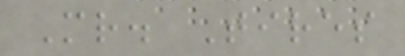Mr. Tires
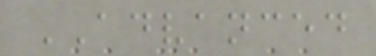ADVANCED
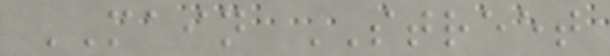MAIN STREET
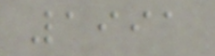1991
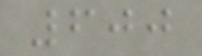600
